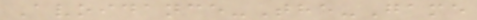Avoidance-The-Game
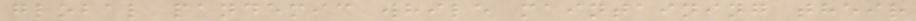global pandemic while maintaining their
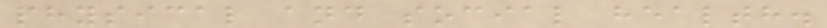physical and social health.
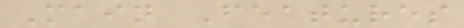Main Features
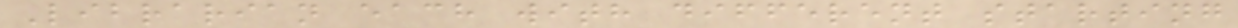Librarian each with different starting
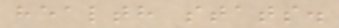health stats.
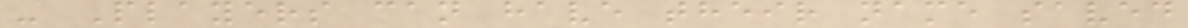- Players can have their name saved
